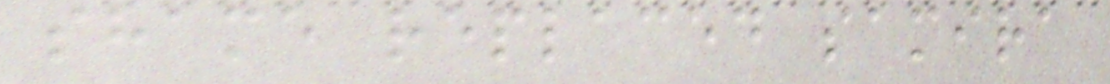shame replaced samira
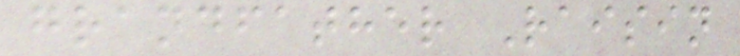grandfather Raisin
